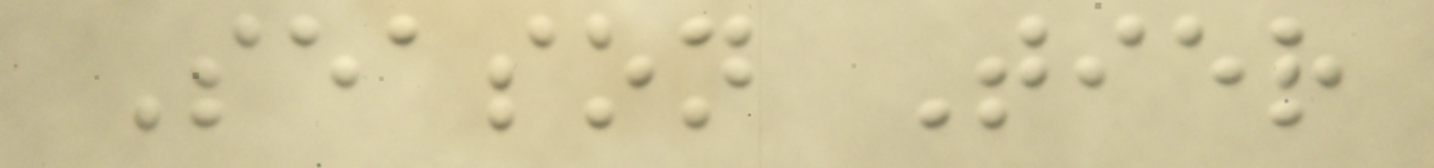Season Tier
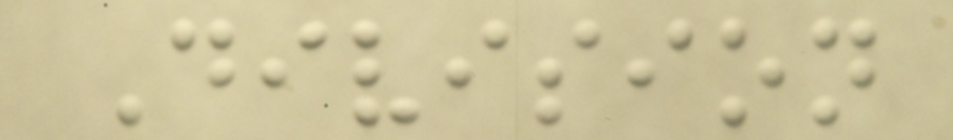Division
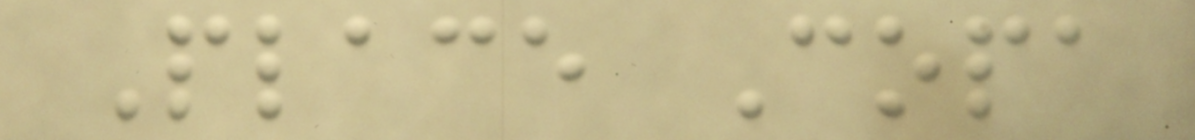Place Copa
